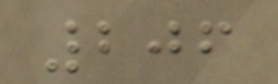206
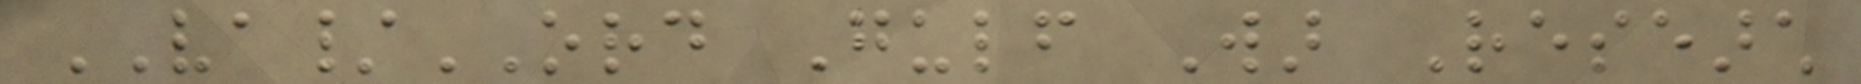VA/ORD Gulf War Research
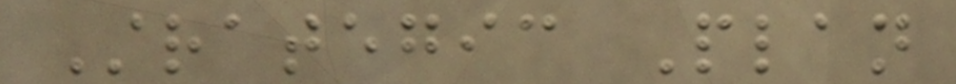Strategic Plan
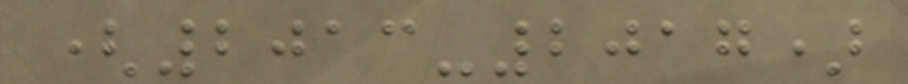(2013-2017)
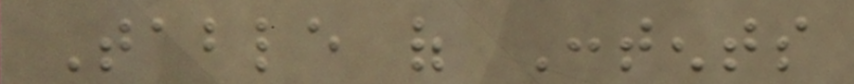Table of Contents
